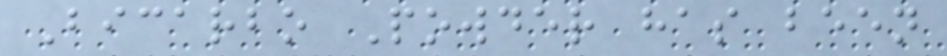Bicarbo Powder has been
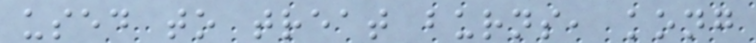used to treat burns, kong
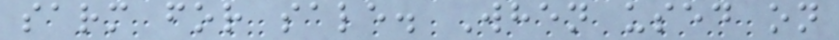sarm for sale. When used on
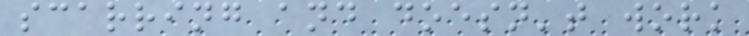scarring and doesn't work
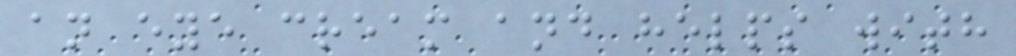an eye cream and helps with
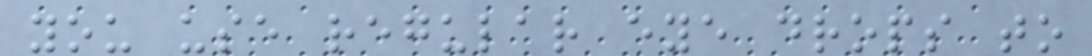you use regular eye drops to
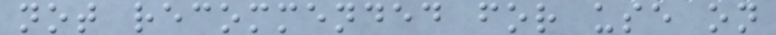not recommended for use on
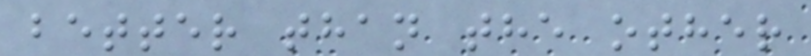better than the other
